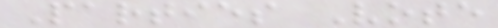Parties Vote
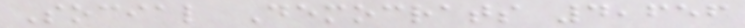Social Democrats 4,656
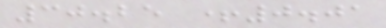30.25 +0.01
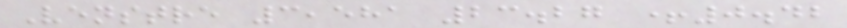Venstre 3,581 23.27 +0.42
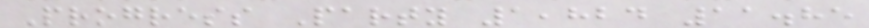Progress Party 1,824 11.85
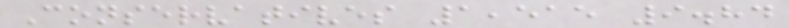Conservatives 1,515 9.84
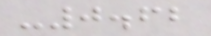-0.62
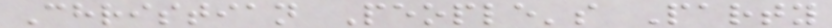Christian People's Party
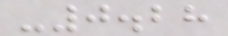-0.28
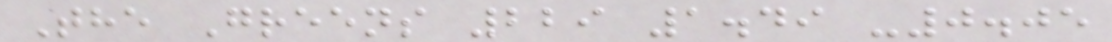The Greens 229 1.49 -0.05
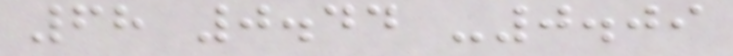68 0.44 -0.09
